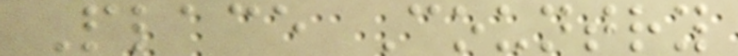Place Country
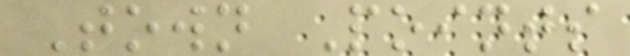Town Points
